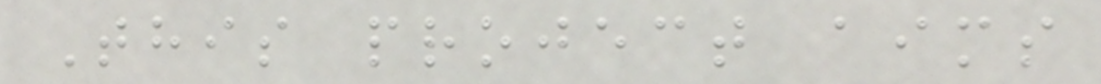This project aims
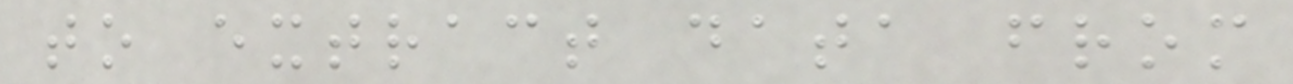to extract data from
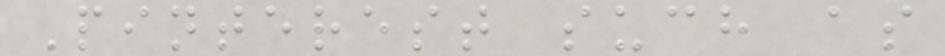Pinterest such as
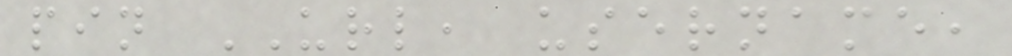pin URL, username,
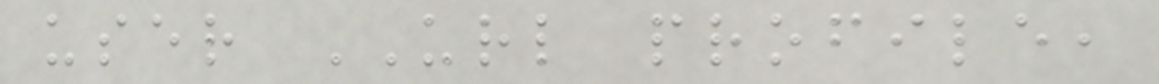user URL profile,
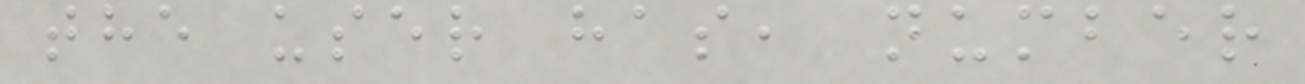the user has, number
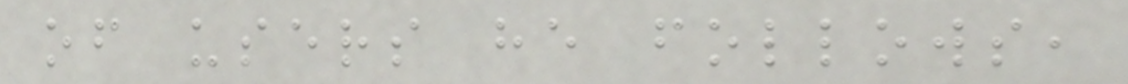of users he follows,
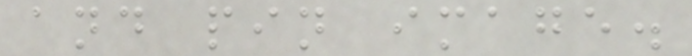and pin image.
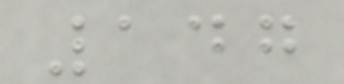147
